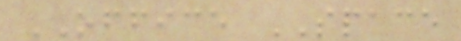OFFICE SPACE
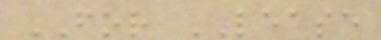FOR LEASE
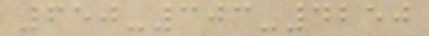650-303-4250
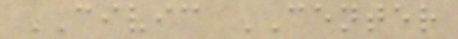CIVIC CENTER
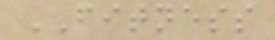FITNESS
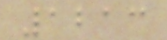1213
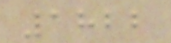1822
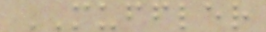MUFFLER
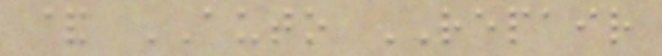& AUTO REPAIR
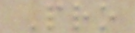Pro
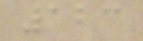123
